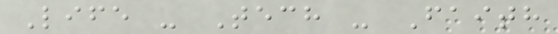Life - Tech - Faith
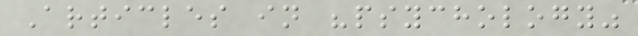Articles in "psychology"
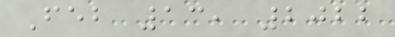Feb 13, 2022
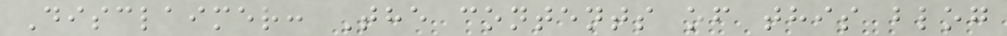Disclaimer: The contents of this blog
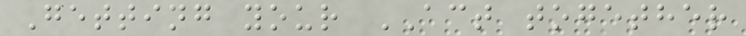Getting your ACT together
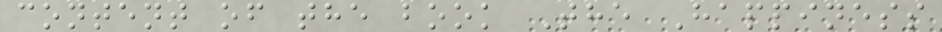content of the book The Happiness
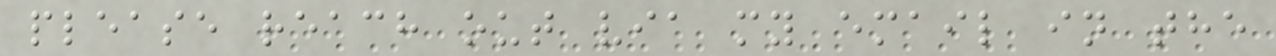please reach out via my email in the
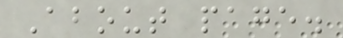About page.
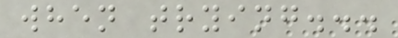when trying...
